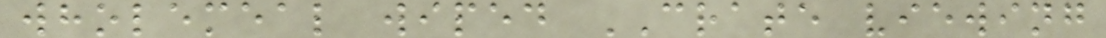wholemeal wiped CRATE viewing
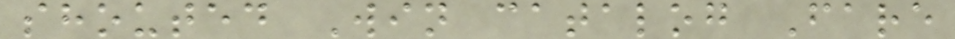shouted Win catalog Fare
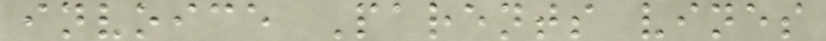invoice Parents vines
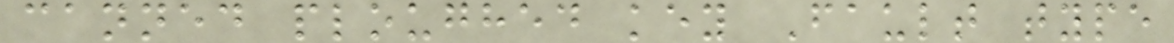canned ploughed key Fault type
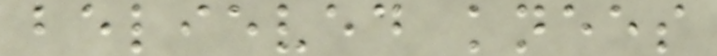believed knees
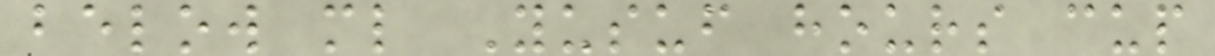below ml Yusuf hours cup
